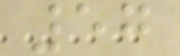57
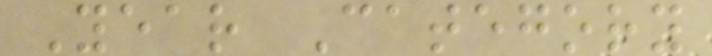Year Category
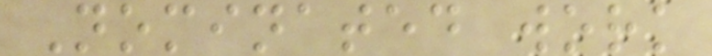Nominated work
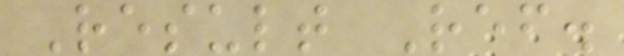Result Ref.
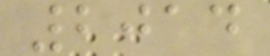2014
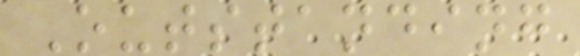Outstanding
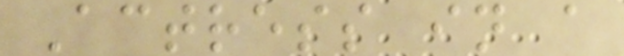Actress in a
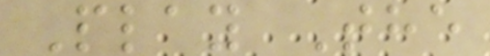Play The
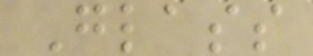Glass
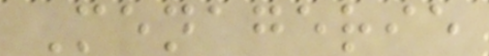Menagerie
